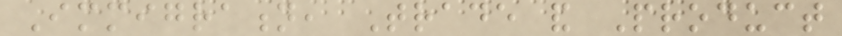Immigration, Trade and Product
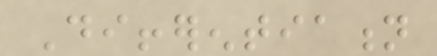Differentiation
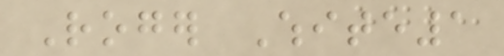Roger White1
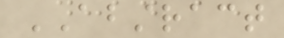ABSTRACT
